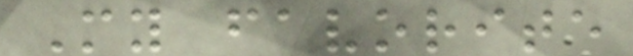My favorite
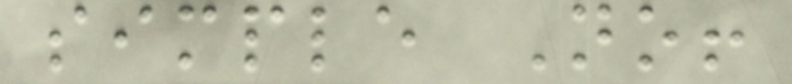simple No!
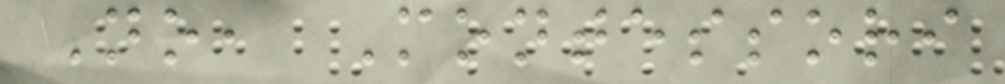No, Montessori
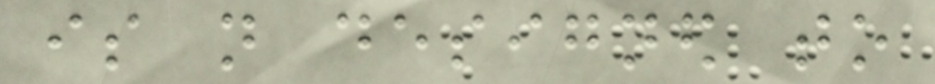is not designed to
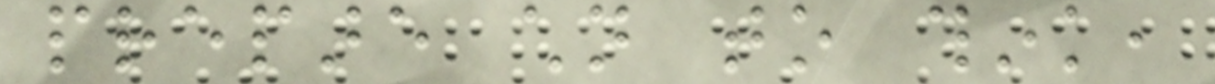prepare children to think,
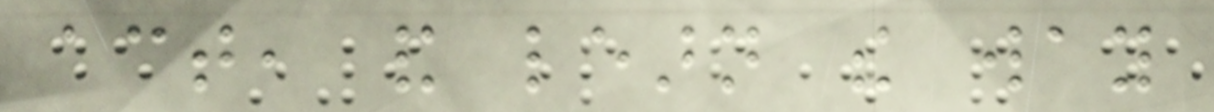act, and learn the way
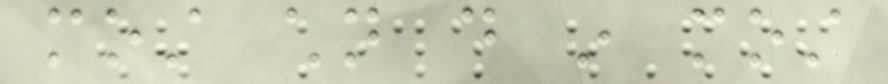most children do in most
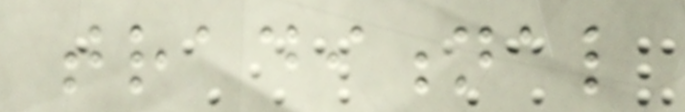traditional
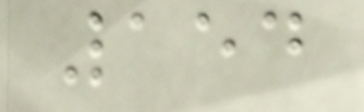154
